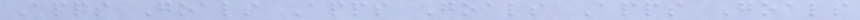Apps Goals Apps Goals Apps Goals
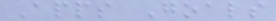Apps Goals
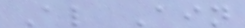Al Ain
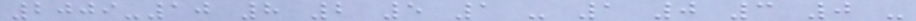2009-10 8 2 5 1 - 1 0 3 0 -
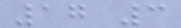17 3
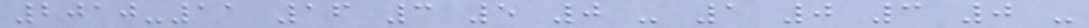2010-11 16 3 5 0 - 1 0 3 0 -
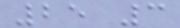25 3
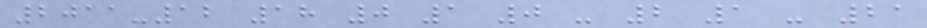2011-12 18 0 1 0 - 2 1 - 21
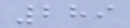289
